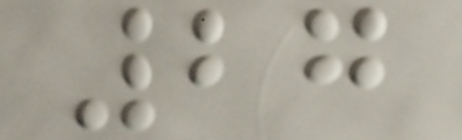27
